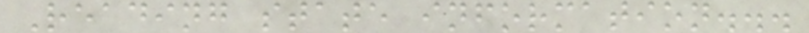Reading state information...
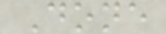Done
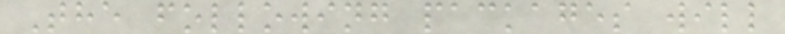The following packages will
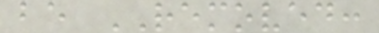be REMOVED:
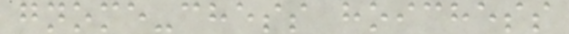gnome-chess hoichess
